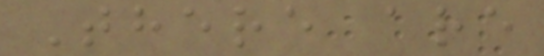There are
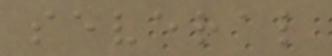several
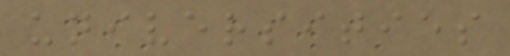universities
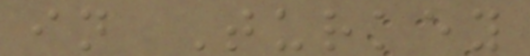in Turkey
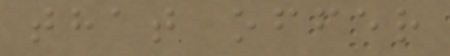that offer
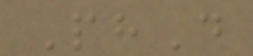PhD
